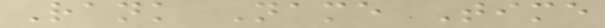Rank Name Time
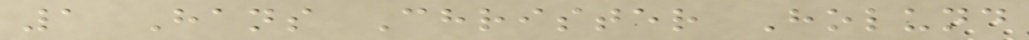1 Hans Christer Holund
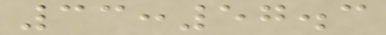33:57.3
